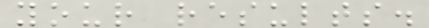your results.
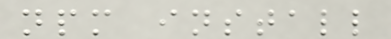npm install
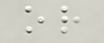or
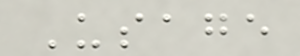Usage
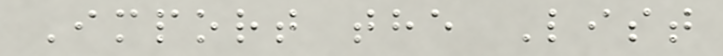Import the List
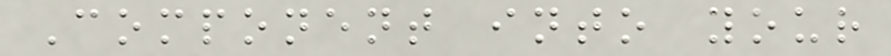Component into your
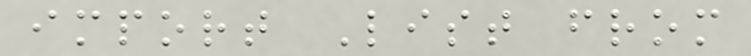import List from
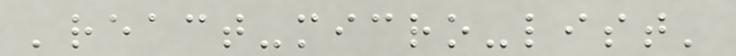'react-micro-list'
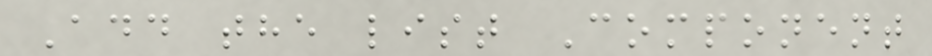Add the list Component
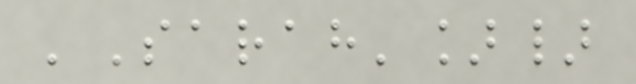'Sarah']}
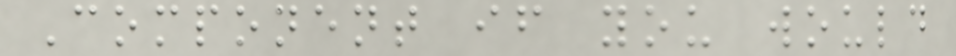Component if you would
